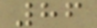86
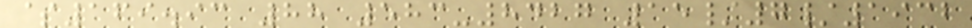$169.93 88 583-8427 15/7/1932
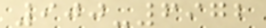900-6972
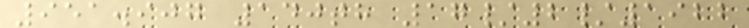951.907 140th 17/2/1922
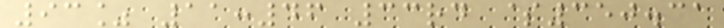93% 11:46 33rd $350.31
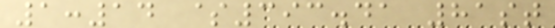1:14 $393.41 81st
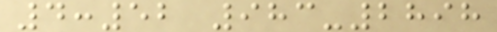4:52 983-2898
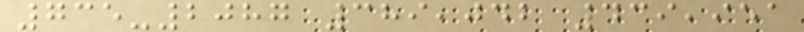735-2087 389,042 439,951
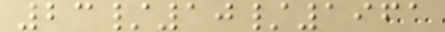23/10/1961
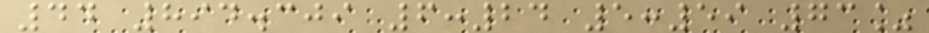44 894.309 6:24 5:59 73%
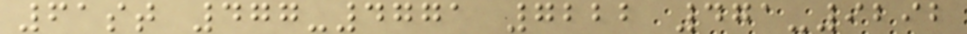61st 477-4771 7222 471-9292
